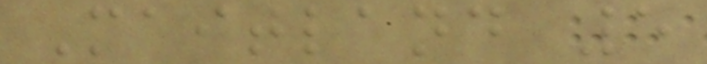Maitland 5
